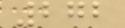272
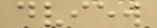dview
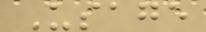Usage
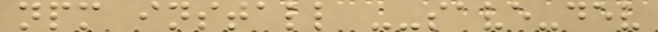npm install --save-dev
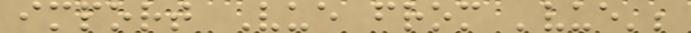import Vue from 'vue';
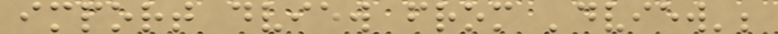import dview from 'dview';
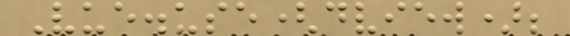Vue.use(dview);
